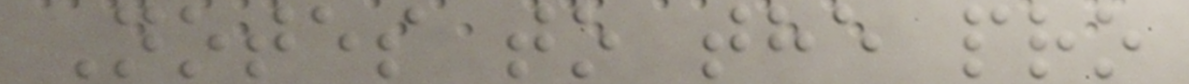Notes to the pro
